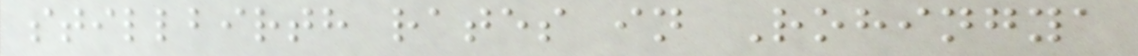stillbirth rates in Rohingya
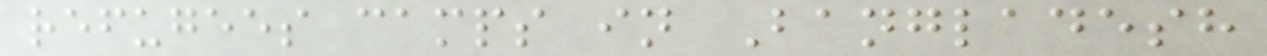refugees camps in Bangladesh
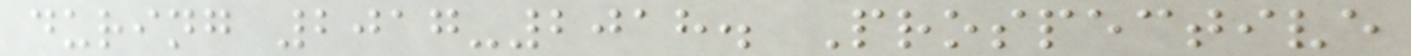during 2017-2018. Prospective
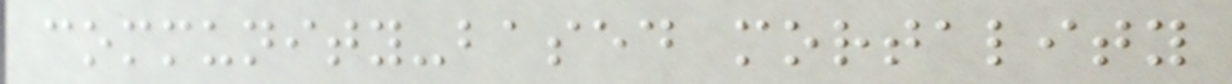community-based mortality
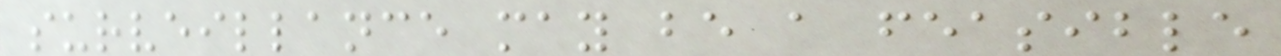surveillance may be a feasible
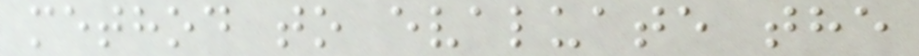method to evaluate the
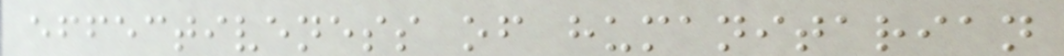effectiveness of humanitarian
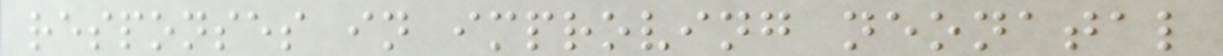responses in improving neonatal
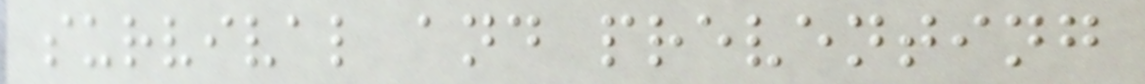survival and preventing
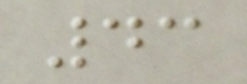43
